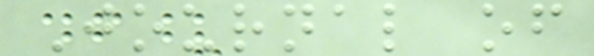Journal of
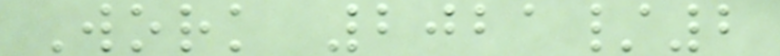Work 2021/2
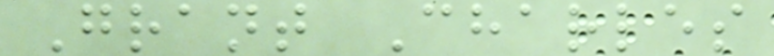Grant Charles
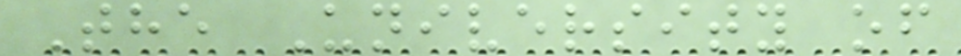The University of
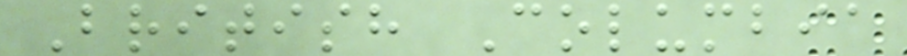British Columbia
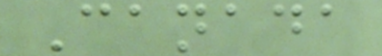Canada
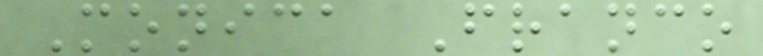Monica Franco
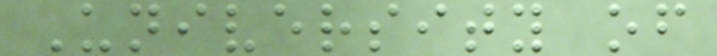University of
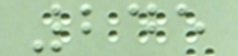245
